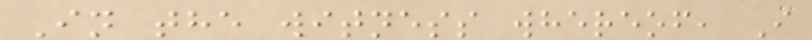In the witness whereof, I
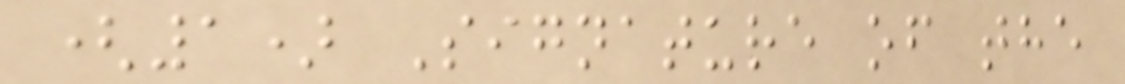(1) Signature of the
